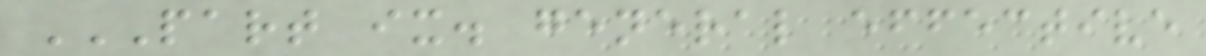PART IX. GENERAL EFFECTIVE
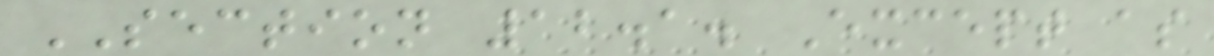SECTION 12.1. Except as
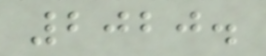2020.
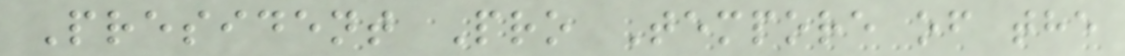President Pro Tempore of the
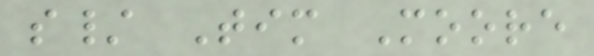s/ Tim Moore
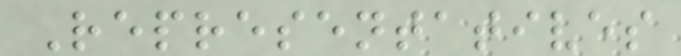Representatives
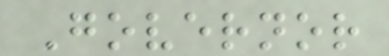Governor
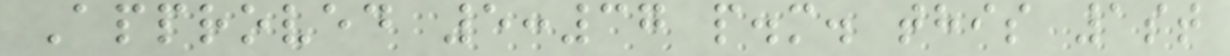Approved 5:37 p.m. this 1st
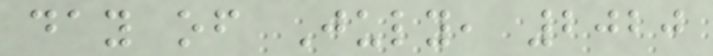day of July, 2020
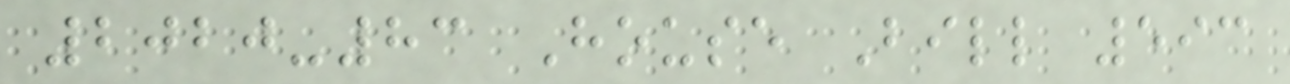2020-83 House Bill 593
